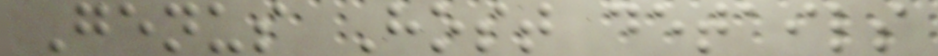Genus Host details
